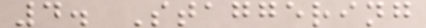4. Staggering
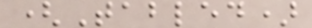(Tabled)
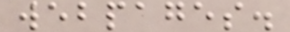webpages.
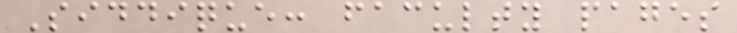Siddique: faculty pages
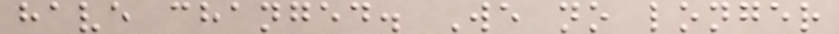have changed. We no longer
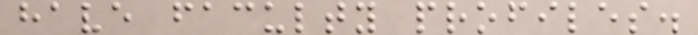have faculty profiles.
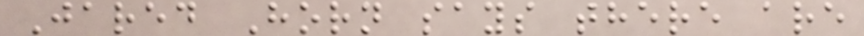Jared Horn says there are
